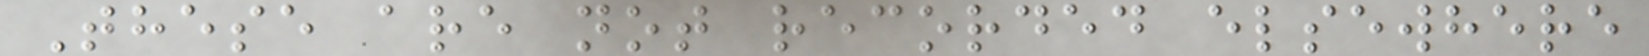These are not recorded elsewhere
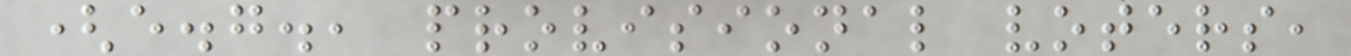(e.g., provisional voters,
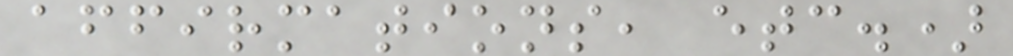affirmations, etc.)
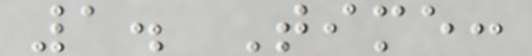1. Time:
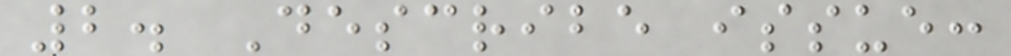2. Describe issue:
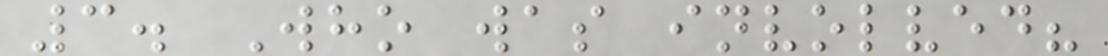3. Who was involved?
